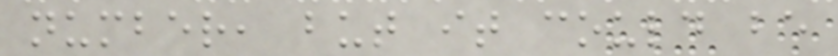number, but it could be
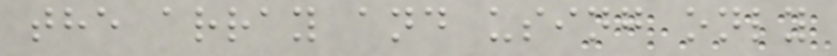the array and using only
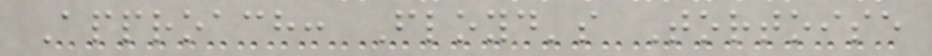Approach: Floyd's Tortoise
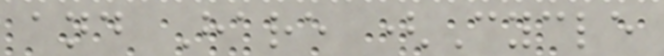and Hare (Cycle
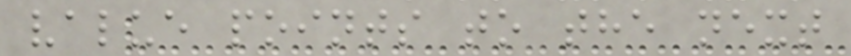value points to the next
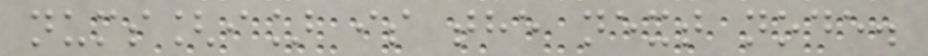nums[i] is the next node.
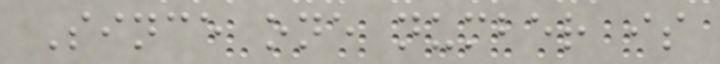Since one number is
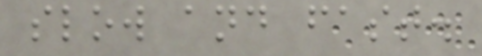slow and fast.
